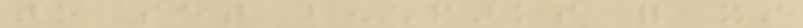to set benchmarks for its
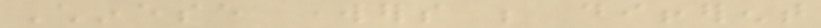Chinese workers be different
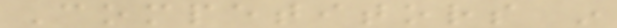Competitors in
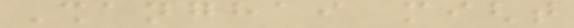Shanghai might
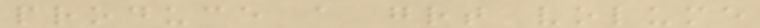produce a great volume
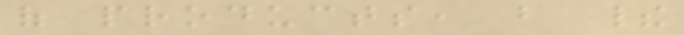of products, but their
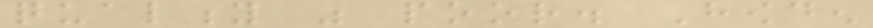quality was poor. Howden
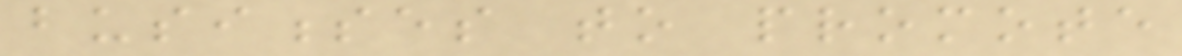businesses to promote
